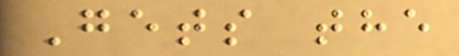Gets the
